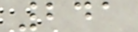241
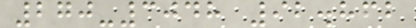270-3048 92.862
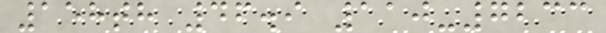158th 46.9 110-7233
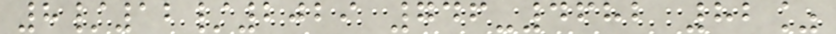8/12/2029 746-4682 82%
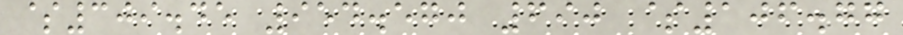$309.45 954.570 690 $106.77
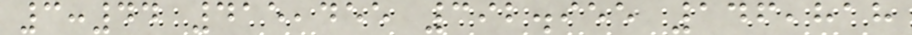3:44 415,455 392.955 146,818
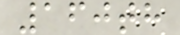160th
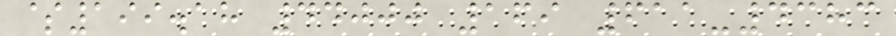$199.18 44000 169 611-4383
